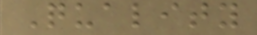Quality
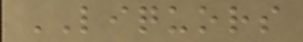LIQUORS
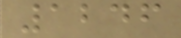1246
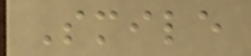Smile
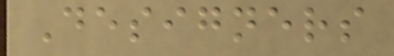Designers
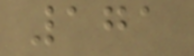171
